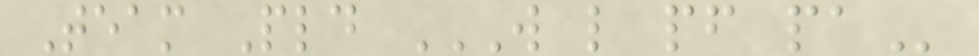Team Pld W L PF PA
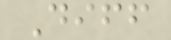Diff
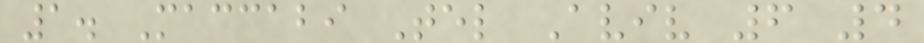1. Maccabi Tel Aviv 6 4
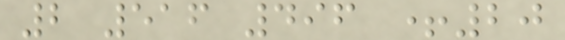2 516 496 +20
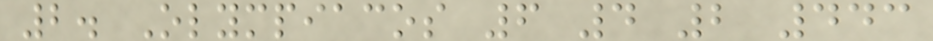2. Olympiacos 6 4 2 443
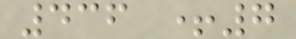436 +7
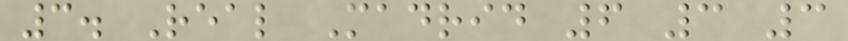3. Real Madrid 6 3 3
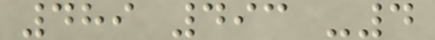489 493 -4
